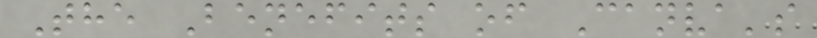The Benefits of Canva's
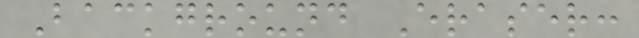Background Eraser:
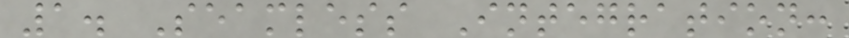1. Seamless Integration:
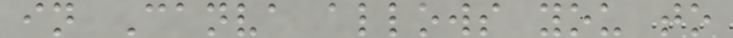in Canva allows you to
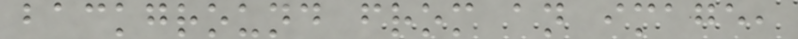background from an image,
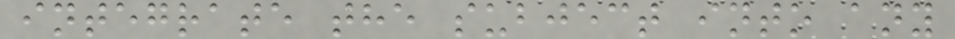integrate the subject into any
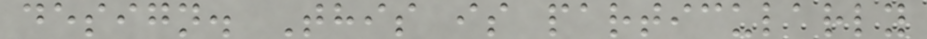design. This is particularly
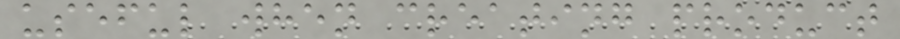useful when creating product
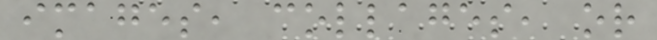images, collages, or
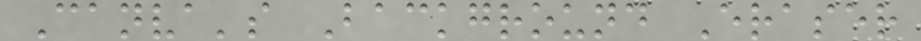Canva's Background Eraser
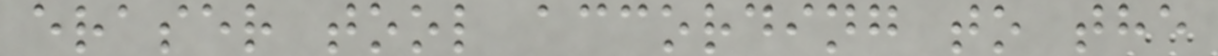eraser tool according to the
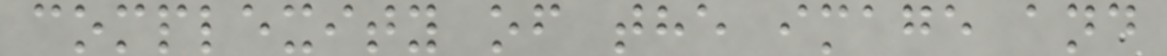complexity of the image and
